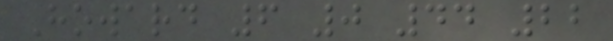Howard 6 0 44 22
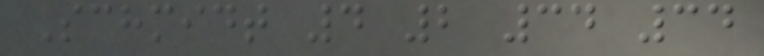Schmidt 4 2 34 34
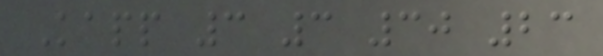Kapp 3 3 30 23
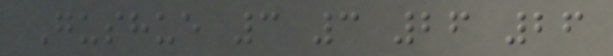Gushue 3 3 26 26
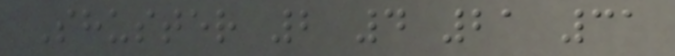Shuster 2 4 21 31
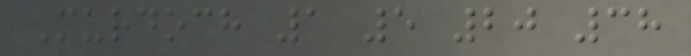Murdoch 1 5 20 38
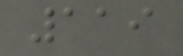119
